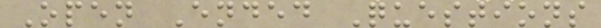Open Ended Questions
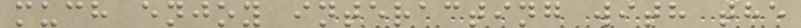much enjoy interacting with the
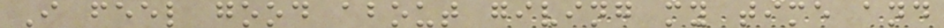I feel good about giving my time and
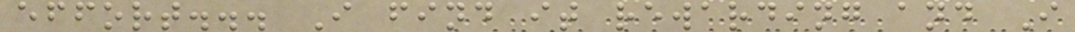effort... I find it rewarding and I
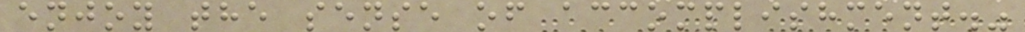enjoy the sense of accomplishment."
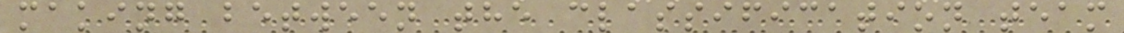making between the classification team
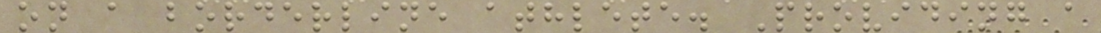on a borderline athlete. Providing a
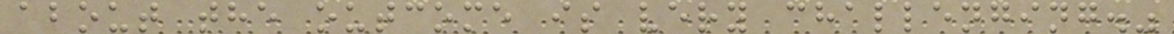about the outcome is very challenging."
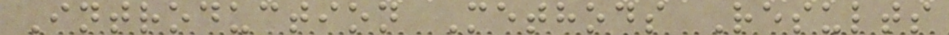Introduction Methods Results
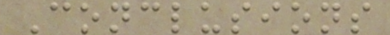Conclusions
